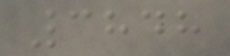3848
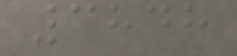3848
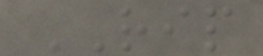RIP
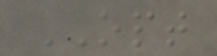OPT
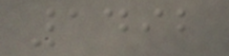1492
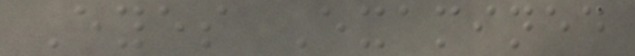Eyes Examined
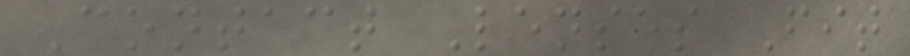Contact Lenses Fit
